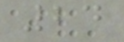24
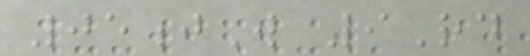05jW 9Rd
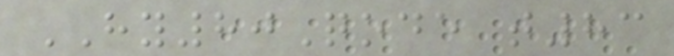HY80Qode t83
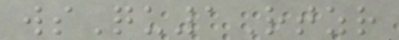wsQu1Rtzr
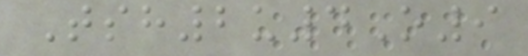Tsh2u4O9
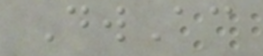DwAc
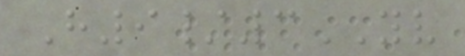H9/3YV
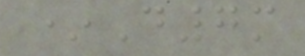*D7m
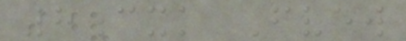8cxk Fvew
